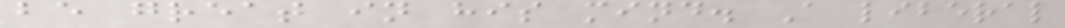be great in his mind. A liberal
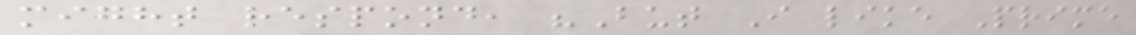might respond, "But I like Prime
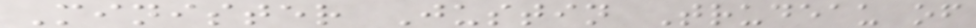Minister Justin Trudeau of
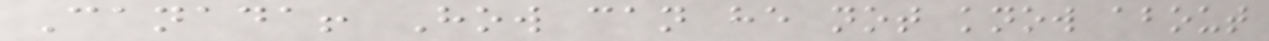Canada! How can he not know about
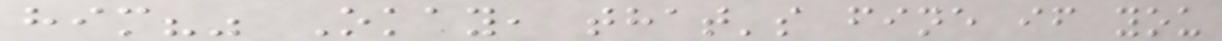him?" Okay, that's fine if you
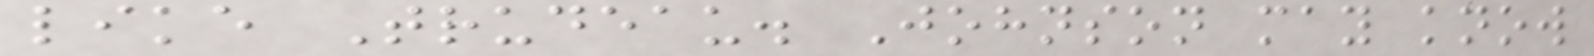like Trudeau. Johnson may know
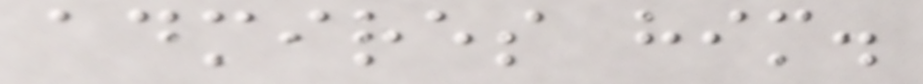admires him.
